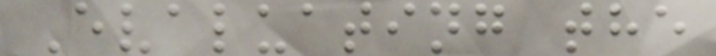Evaluating the
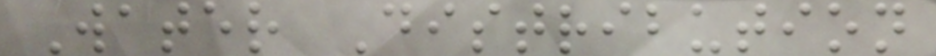Water Distribution
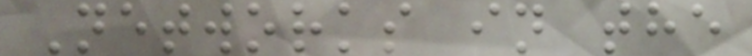Networks in the
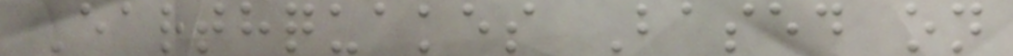Earthquakes Based on
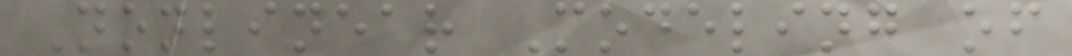Nonlinear Modeling of
